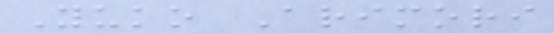Yuko Arimori
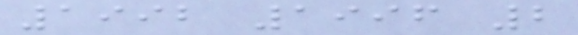1992 1996 2
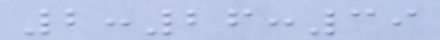2:26:39
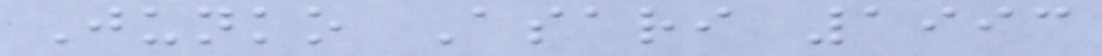Junko Asari 1993
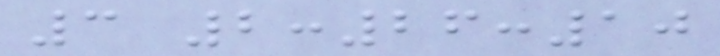3 2:26:10
